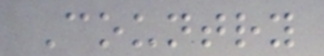Country
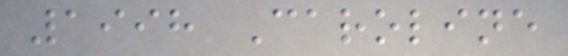1998 Caroline
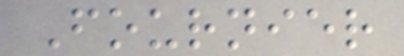Fournier
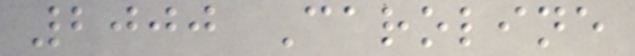2000 Caroline
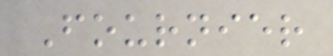Fournier
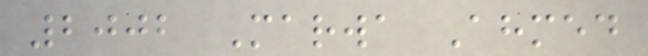2002 Marwa Ahmed
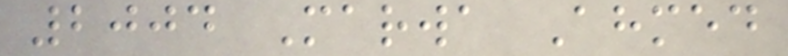2004 Marwa Ahmed
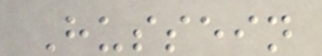Hussein
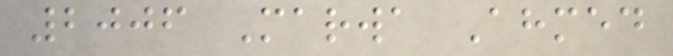2006 Marwa Ahmed
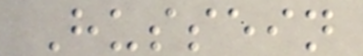Hussein
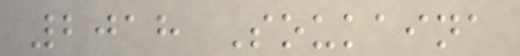2018 Soukaina
